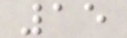15
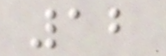12
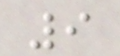9
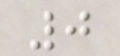0
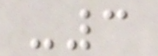-3
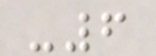-6
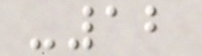-12
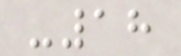-18
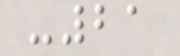-21
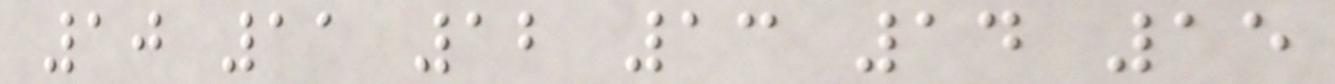10 11 12 13 14 15
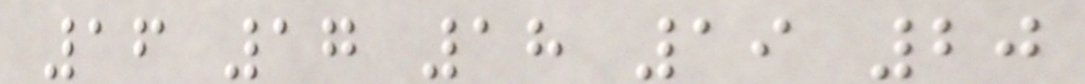16 17 18 19 20
